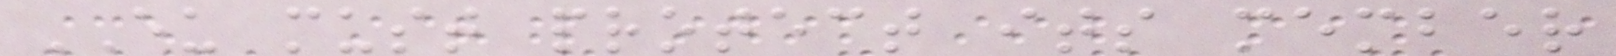EU must protect its member
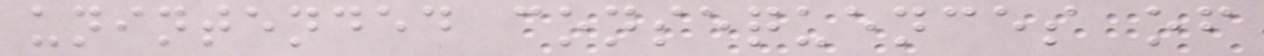unintended consequences of
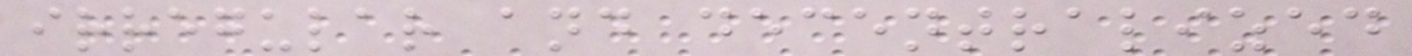irregular and decentralized
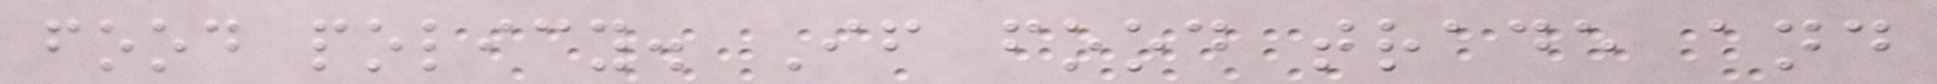food policy. If food trade and
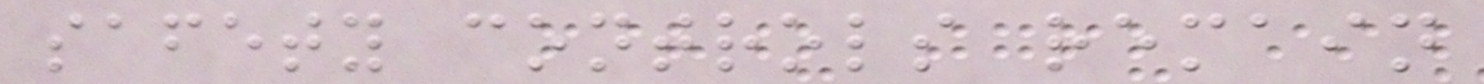safety controls remain
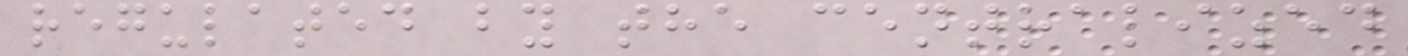regulated by the centralized
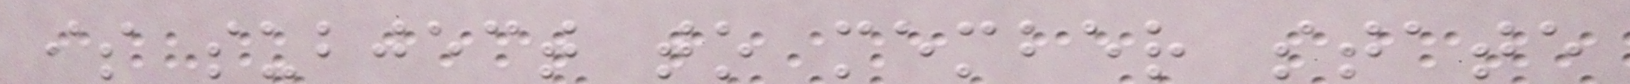is subject to member state
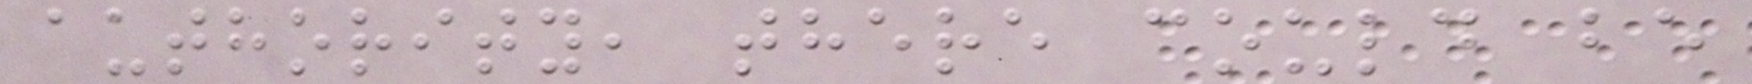authority, there could be
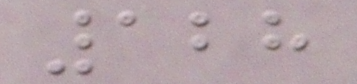128
